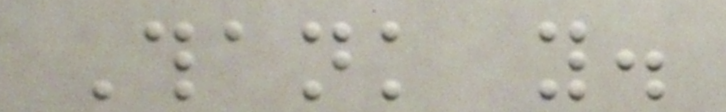Thank you.
